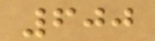600
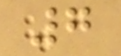7
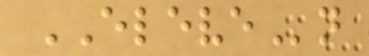ELEVEn
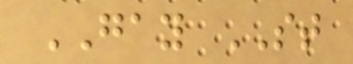GAY ST
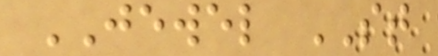JEWEL ST
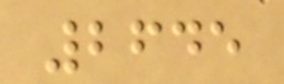2645
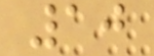10
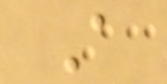A
